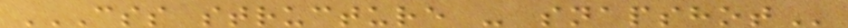CSS STRUCTURE - SNAPSHOT
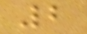2
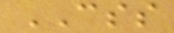CSS
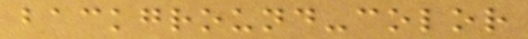background-color
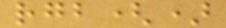rgb()
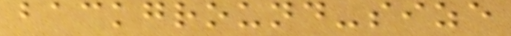background-size
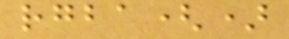rgba()
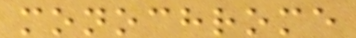monochrome
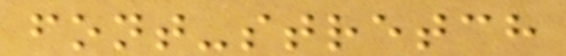font-stretch
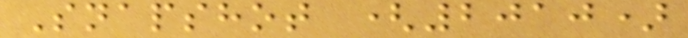Snapshot (2010)
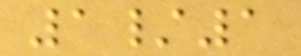1/1
